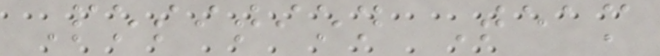Position Team
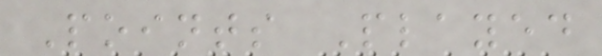Points Played
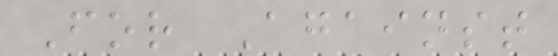For Against
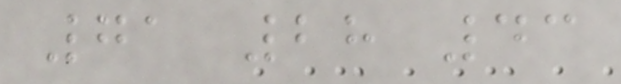71 28 43
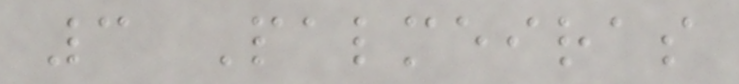3 Palmeiras
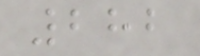282
